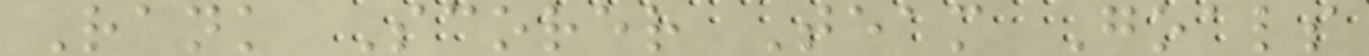Rank Scorer Team Goals
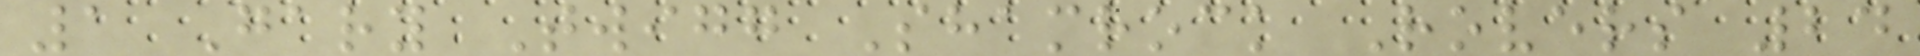1 Gary Twigg Shamrock Rovers 24
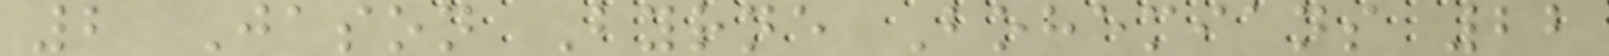2 Jason Byrne Bohemians 22
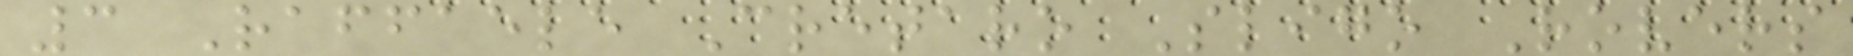3 Raffaele Cretaro Sligo Rovers
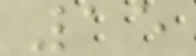15
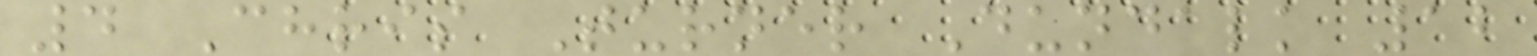4 Chris Turner Dundalk 12
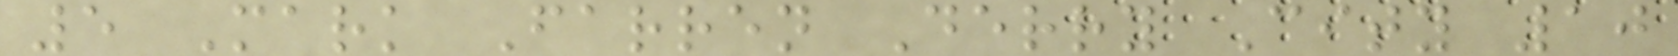5 Mark Farren Derry City 10
